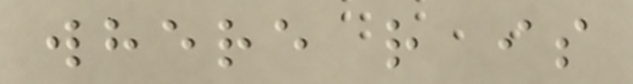where r is
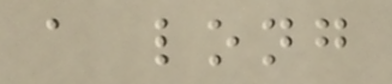a long
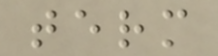term
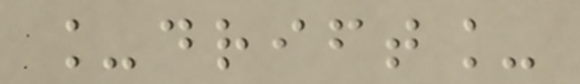_drift_
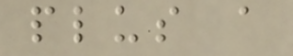plus a
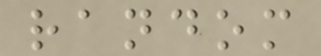random
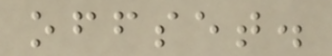offset.
